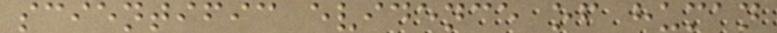scientific evidence of human
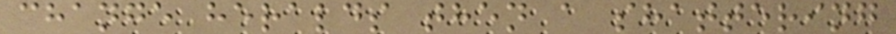change heralds then a shattering
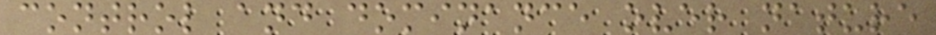control and dominance over nature
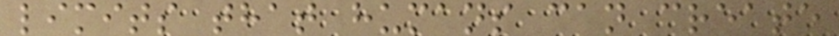limits that humans can create
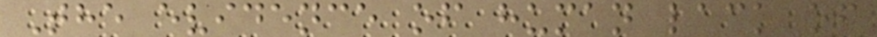The evidence of human lack of
